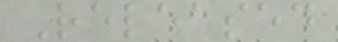Released
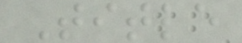Title
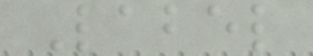Label
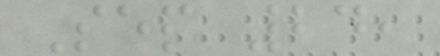Sep 24,
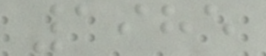1985
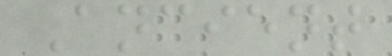Ancient
